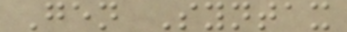Gen Syntax
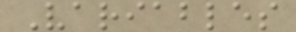Variables
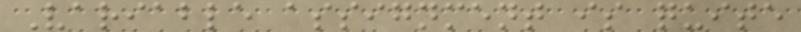Variable assignment is quite
